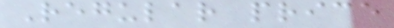Regular price
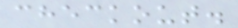checkout.
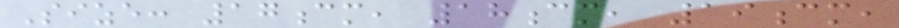Size: 17cm, 18cm, 19cm,
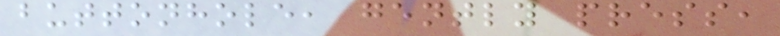buttonhole, gently press,
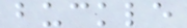buckle
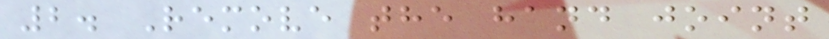2. Remove the hand joint
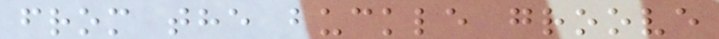from the buckle groove
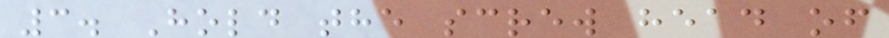3. Hold the screw head of
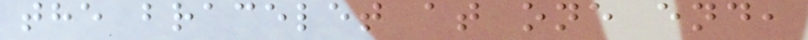the bracelet at one end,
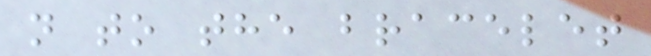n to the bracelet
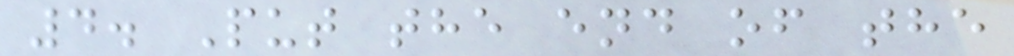4. Put the end of the
